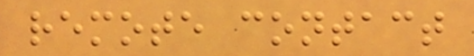remote contact
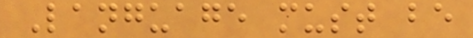Language must be
